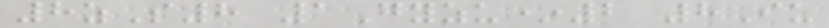8zS8 1Gyzu*2 8Iu
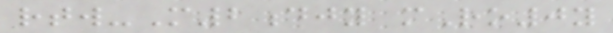rtw-M2djy mRo0y
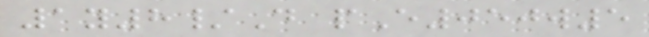1y8/D pE050w5
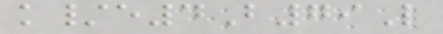k/e4B79L
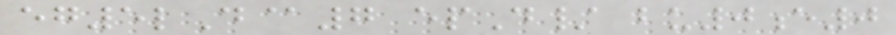eg5lD@7 epD/ bu0e0
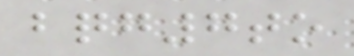bqg7to
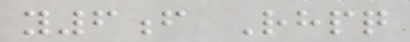y6f Rhpq
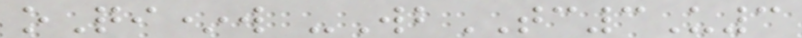oQi*w -WbTC3U3
